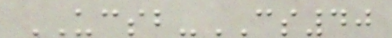UCSB-CS40
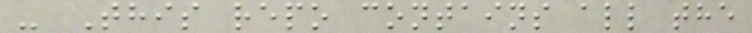- This repo contains all the
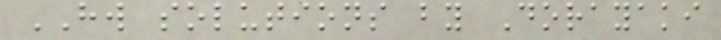HW solutions by Dorayaki
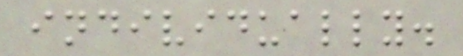individually.
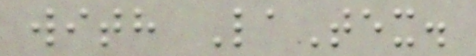with LaTex.
